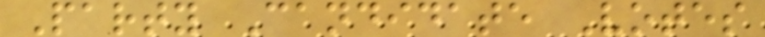Party Candidate Votes
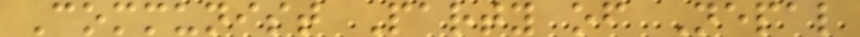Communist Party of Nepal
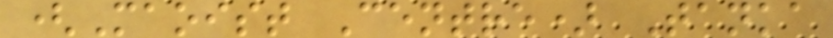(Maoist Centre) Tanka
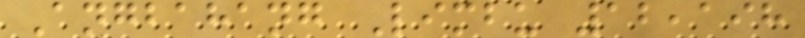Angbahang Limbu 12,198
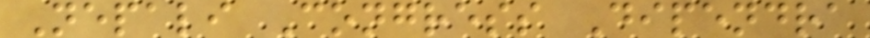Nepali Congress Dipendra
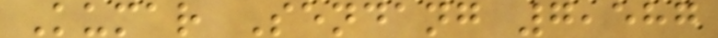Kumar Sendang 7,587
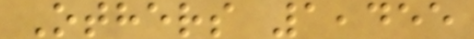Others 1,455
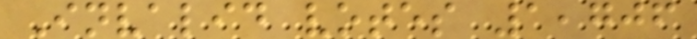Invalid votes 1,706
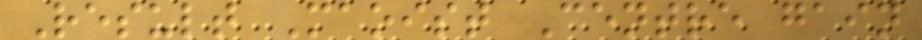Result Maoist Centre gain
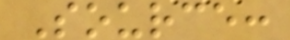Source:
